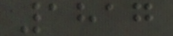1817
